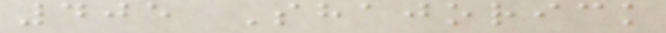405 Shajorick
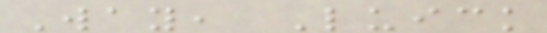Way, Luick
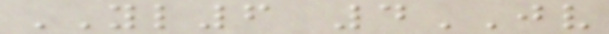YL6 4JV
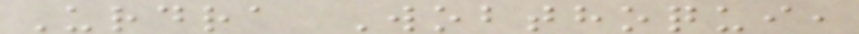Urdra Wobthoqui,
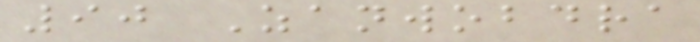90 Zanwobdra
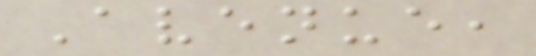Avenue,
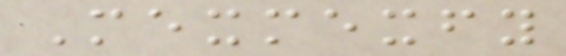Mexmexfy
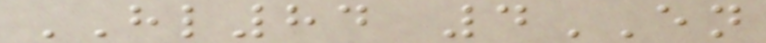HL84 4EN
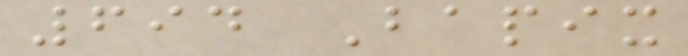694 Bapix
